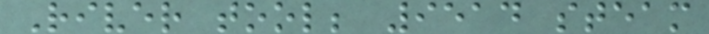River tool; 9514 steam
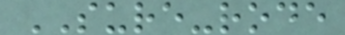SURE-rode
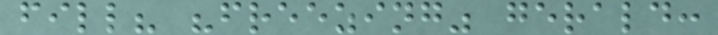fill? "freezing" gerald:
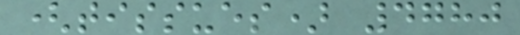(tissues) 4780
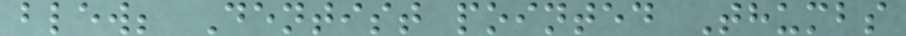blew; Dentist pointed Thumbs
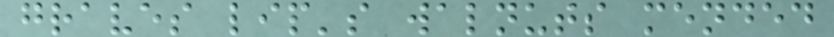graves lip's walnuts mended
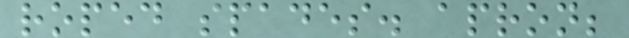roped spades. apron;
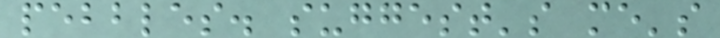pebbles. suggest's me's
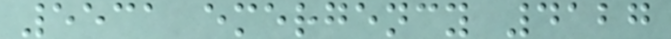5531 emergency 4127
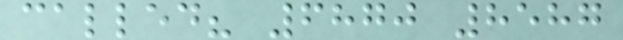called? 6870 8587
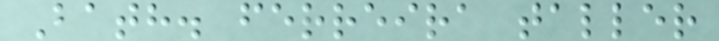Bath. ferreira taller
